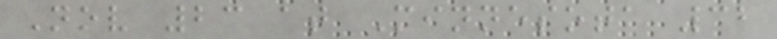Nov 23 at Minnesota 32
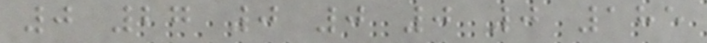0 27 0 0 0 0 185
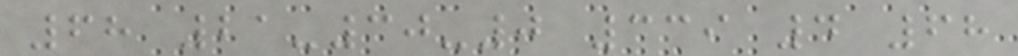68 21-30-0 339 4 68
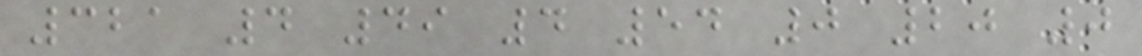321 4 49 4 54 0 20 0
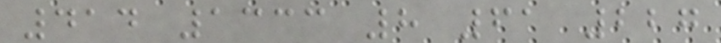414 1333 8 61 227
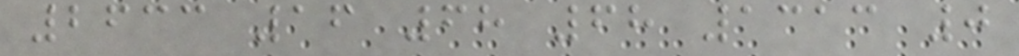2633 16 68 68 1313 0
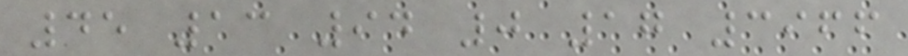45 13 94 0 17 3966
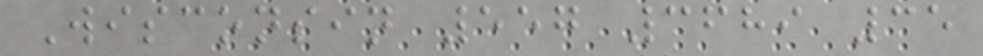Wisconsin 557 3689 35
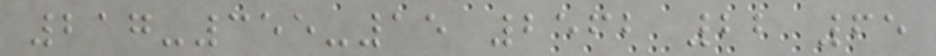217-355-15 2562 22 65
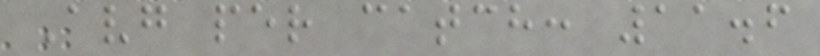Avg per catch: 11.6
